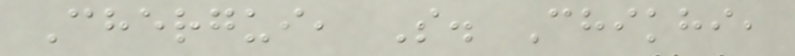Chergui, S. Chikhi,
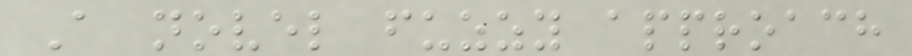A novel fuzzy approach
